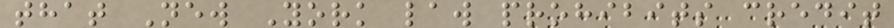that New York law prohibits credit
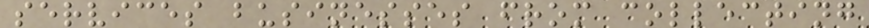services businesses from collecting
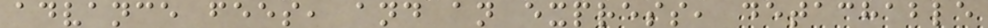advance fees, and an express, detachable
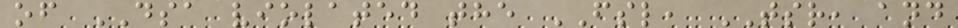of DSA violated the FSL, TSR, and
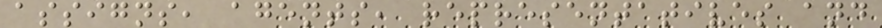assigns, agents, representatives and
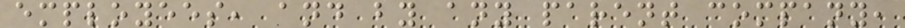employees, and by any parent company,
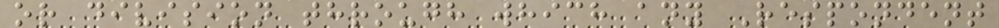or division through which any Respondent
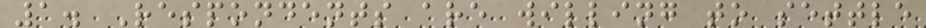1. Respondents are willing to settle
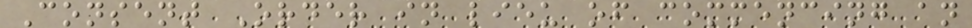Consent Order in lieu of commencing an
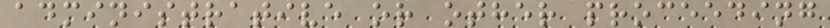administrative or other proceeding
